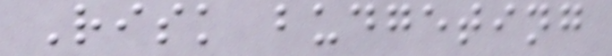Risk budgeting
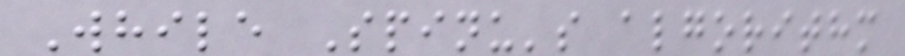While Spinu's algorithm
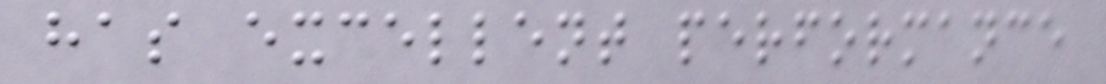has excellent performance
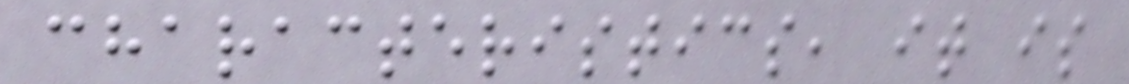characteristics, it is
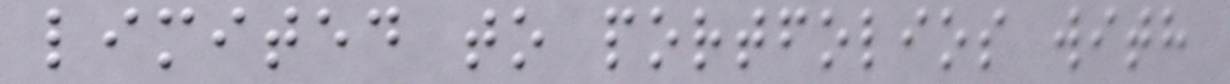limited to portfolios with
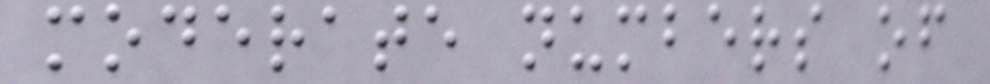moderate numbers of
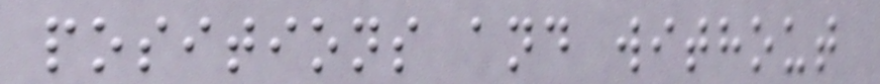positions and without
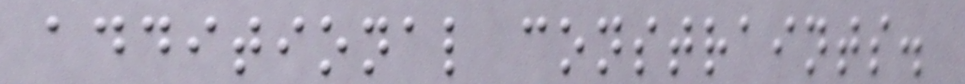additional constraints.
